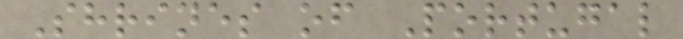Shrines of Portugal
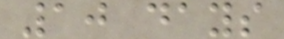10 days
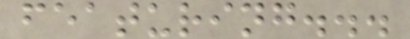featuring...
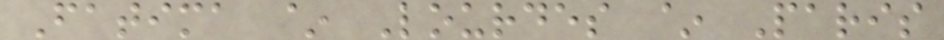Fatima ~ Lourdes ~ Paris
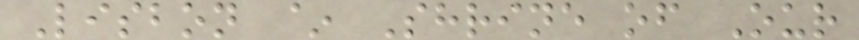Lisbon ~ Shrine of Our
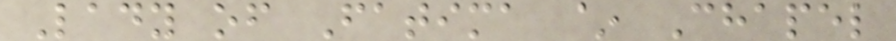Lady of Fatima ~ Chapel
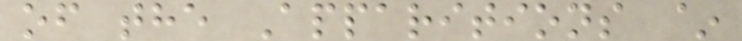of the Apparitions ~
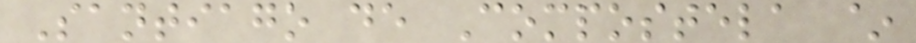Santiago de Compostela ~
